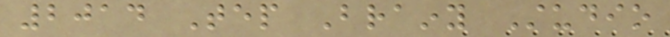2014 Tep Brainy Studio
